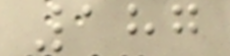187
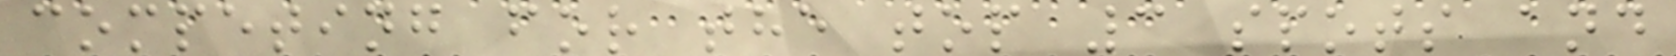competing for the top 3 spots and
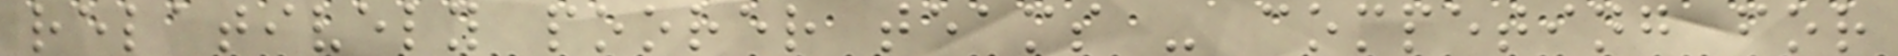relatively poorer teams - competing for
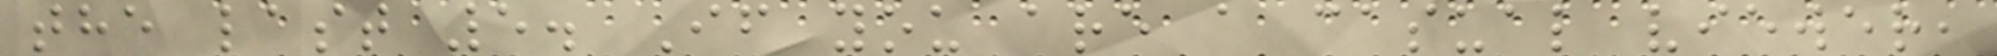the last 5. If you are a casual viewer,
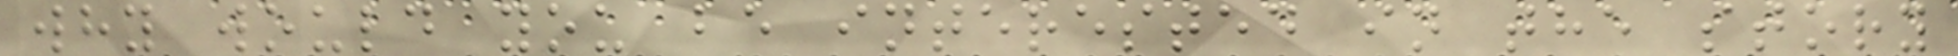why would you be interested in the story
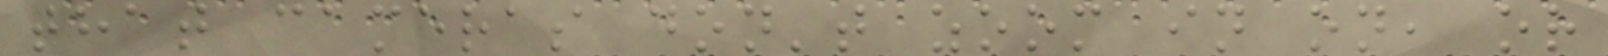that cameras don't zoom in on, or
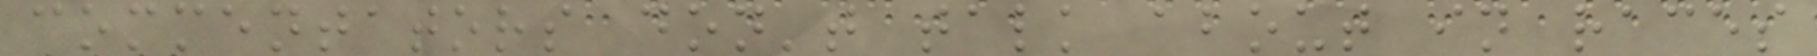commentators don't talk about in races
